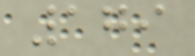179
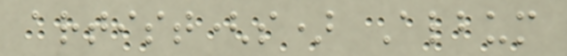artist(s) Album
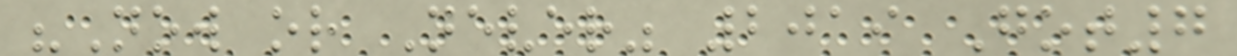"Now or Never" 2019 Got7
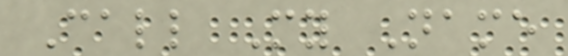Call My Name
